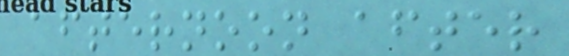afternoon after
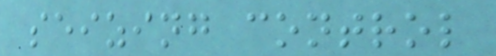seizing control
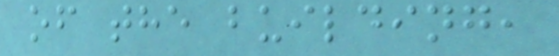of the building,
